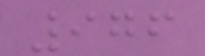976
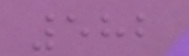582
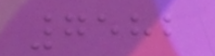7582
